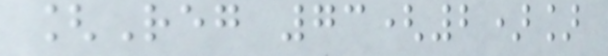[Reg 73(2)]
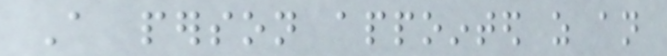A person appointed as an
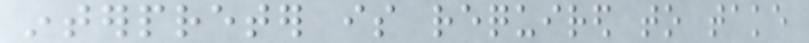interpreter is required to take
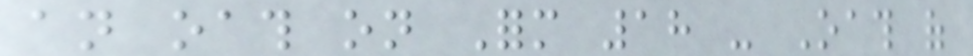an oath on Form 18 - Oath of
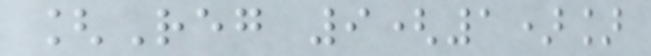[Reg 9(1)]
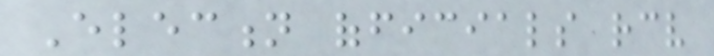Election officials receive
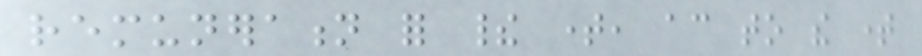remuneration for their time, according to the time
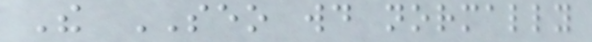The SEO would normally
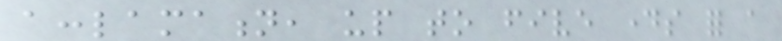acclamation, up to five days for a
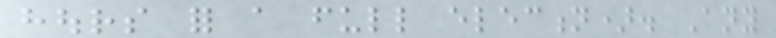hours for a full election). Any
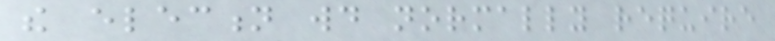the election would normally require
